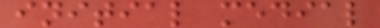initial medial
